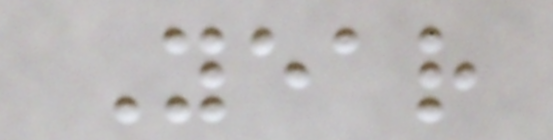Year
